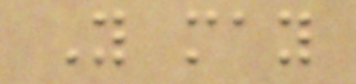You may
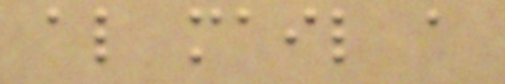also mail a
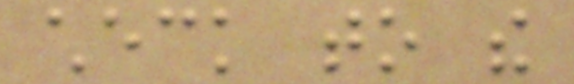check to the
